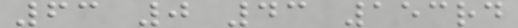63 0 43 153rd
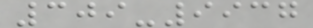309-9937
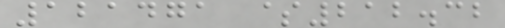121471 $212.32
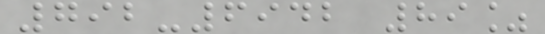792-6942 89%
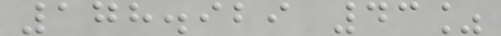178.929 43%
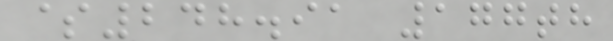$248.91 177th
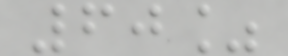60%
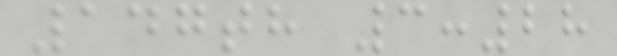147th 3:28
